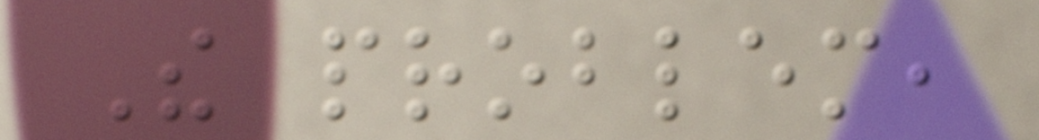The problem,
